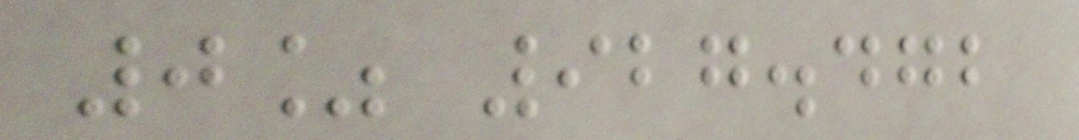0% 927.472
